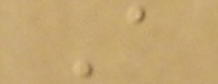A
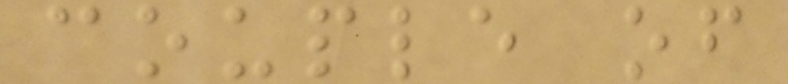couple of
